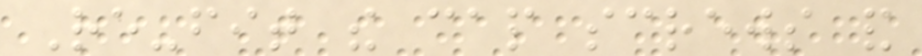Re-fit the cap screws and
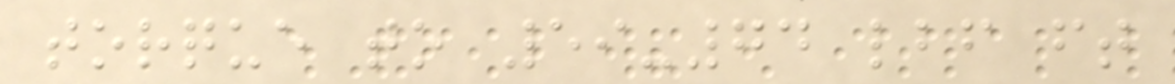torque to 59-74 lbf ft
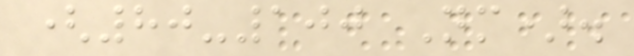(80-100 Nm).
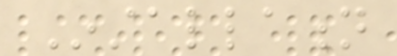Installation
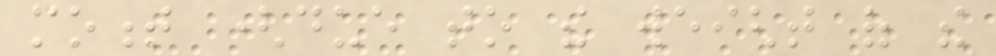moment (due to the weight of the
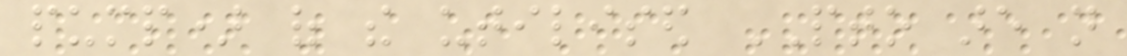pump) of the utilised PTO are not
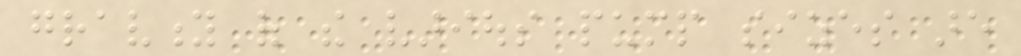gravity of the various pump sizes are
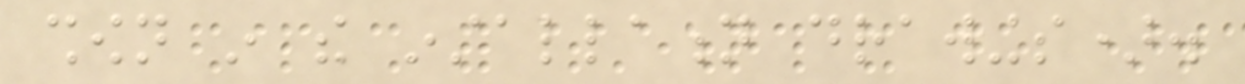shown in the installation drawings).
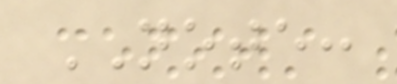NOTE:
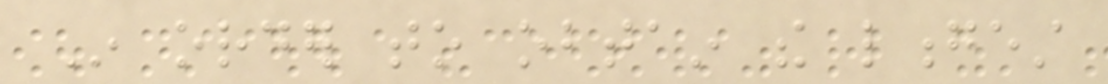In order to obtain the longest
